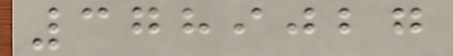3789027
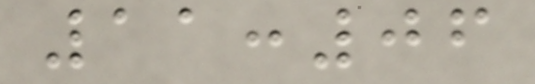11:06
